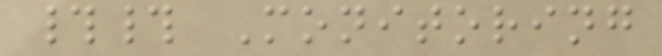## Monitoring
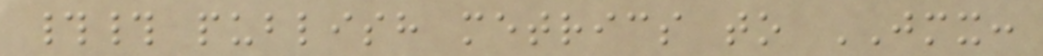## publish metrics to JMX:
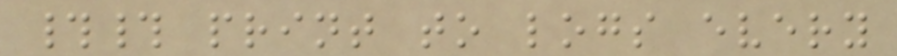## print to logs every
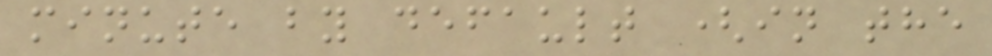minute by default (in the
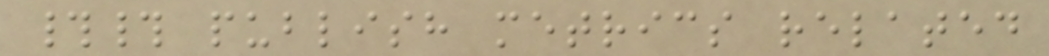## publish metrics related
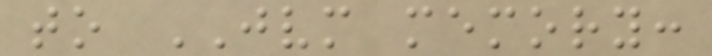to JVM memory:
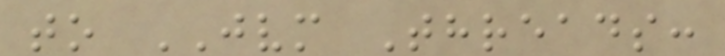to JVM Threads:
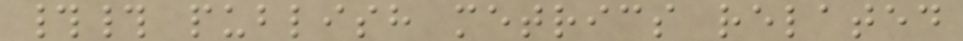## publish metrics related
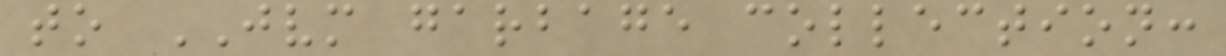to JVM garbage collection:
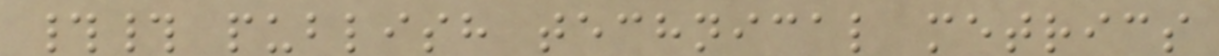## publish technical metrics
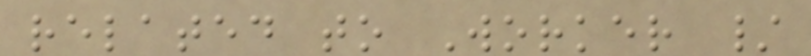related to Worker /
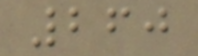260
